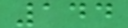144
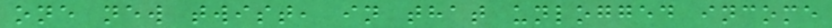one new twist, in that unlogged income
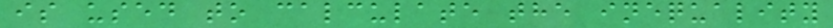is used to calculate the inequality
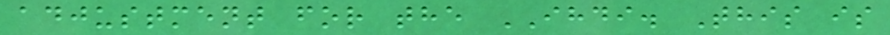adjustment for the IHDI. This is
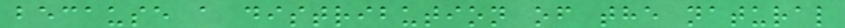because a distribution of the natural
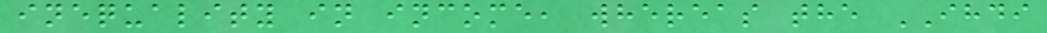inequality in income, whereas the IHDI
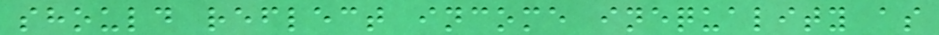should reflect income inequality as
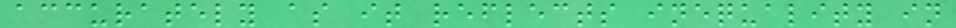accurately as it reflects inequality in
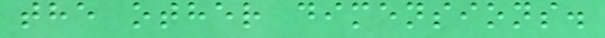the other dimensions.
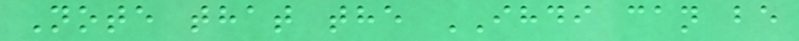Note that the IHDI can be
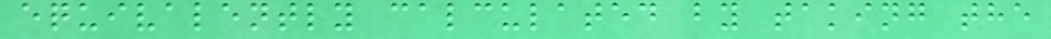equivalently calculated by taking the
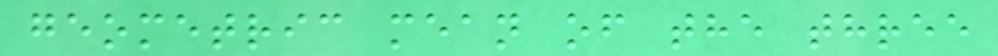geometric mean of the three
